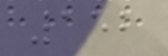152
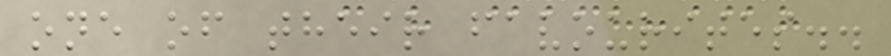one of their favourites..
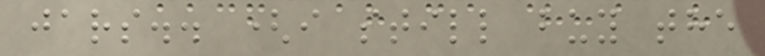jars.. (i still buy the
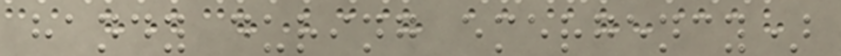handy during emergency)
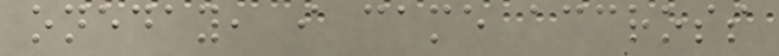oneday, i came accross
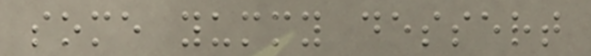some yummy dessert
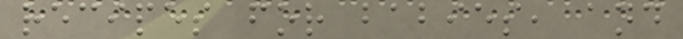recipes for babies, and
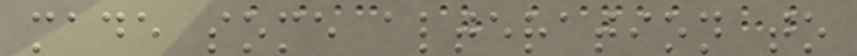made some alteration to
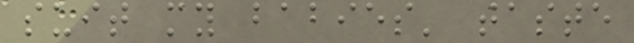suit my babies' taste
